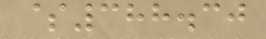$388.30
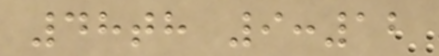48th 9:12
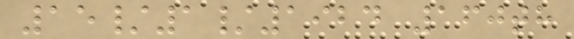15/1/1924 160th
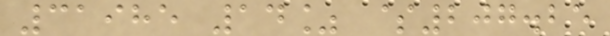31985 14% $207.25
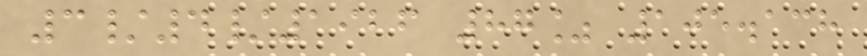3/4/1926 87% 105.138
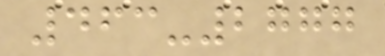463-2777
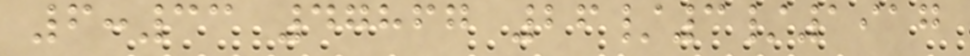6:33 47867 26/3/1917
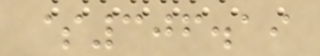$306.19
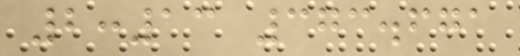2:13 373.671
